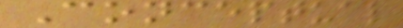Conceptual
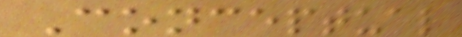Conceptual
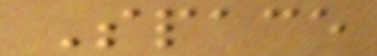Space
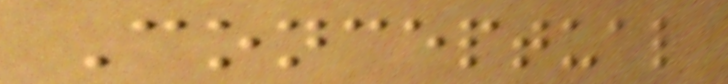Conceptual
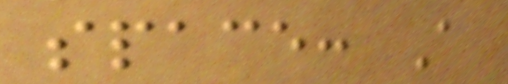space: A
